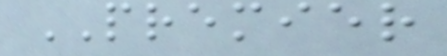PREMIER
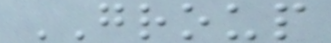GROUP
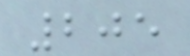205
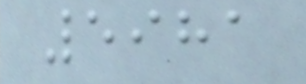5981
